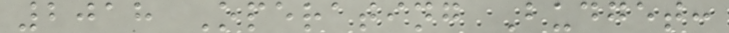2018 Operating Budget:
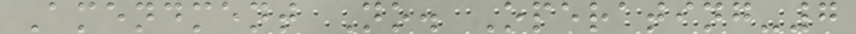Amendment No. Operating-7
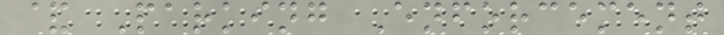& Parking Enforcement
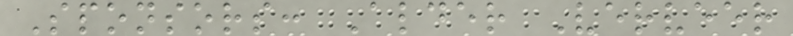Sponsors: Alder Verveer
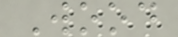Wood
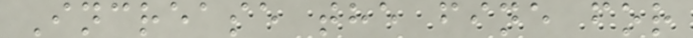Increase the fine for
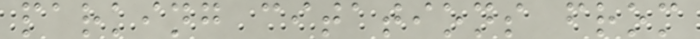parking citations from
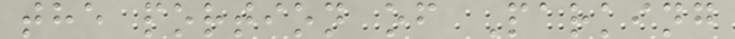the portion of Parking
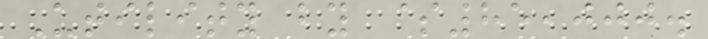Utility by $85,000.
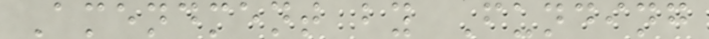Amendment by Funding
